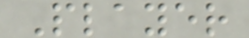Player
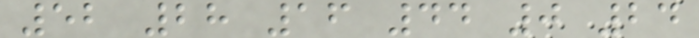52 28 16 44 0 24
